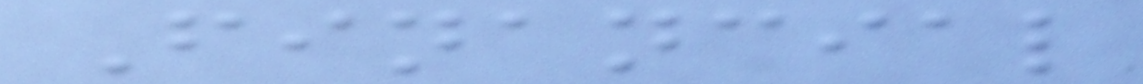Financial
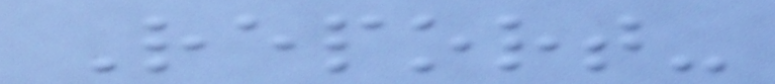Report-
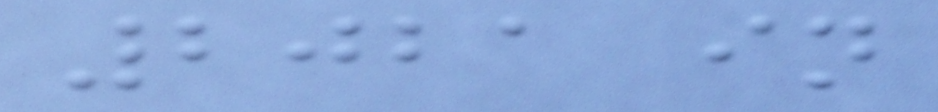2021 in
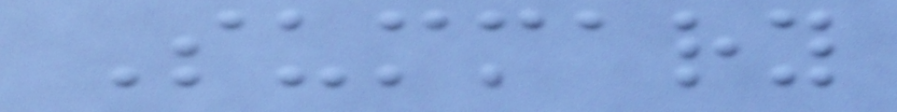Summary
